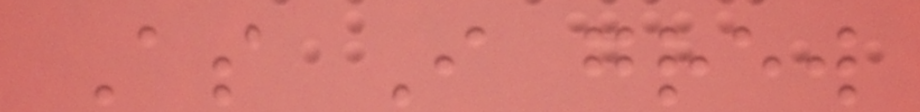As I grew
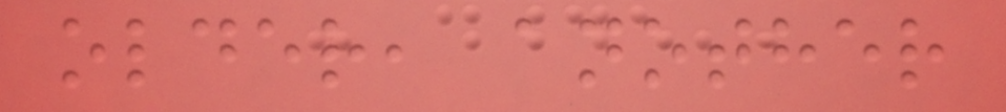older, another
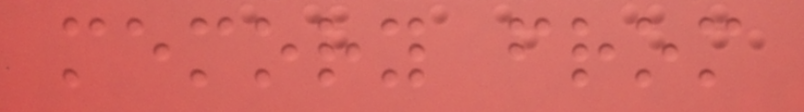memory from
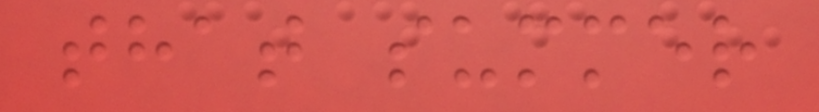that summer
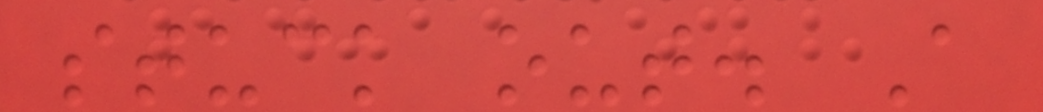stuck out. A
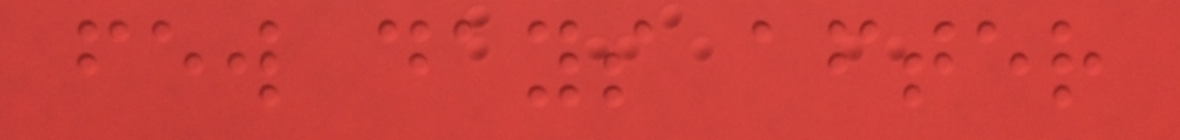few days after
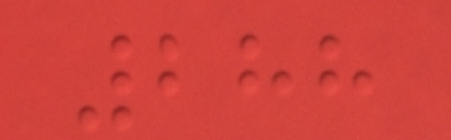288
